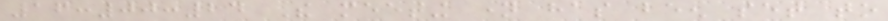16:00:24 The meeting name has been set to
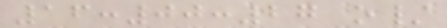16:00:27 o/
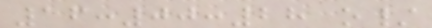16:00:28 o/
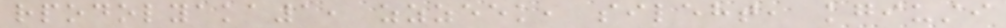rpodolyaka1, zzzeek, sileht, kgiusti
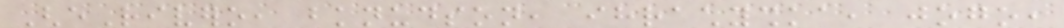GheRivero, bknudson, ihrachyshka, jogo,
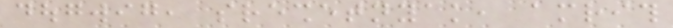dougwig, sreshetnyak, amrith
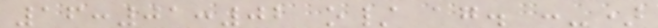16:01:02 o/ again. :-)
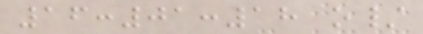16:01:18 o/
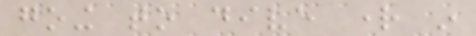going to dive right in
